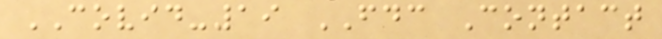COVID-19 FDC Contact
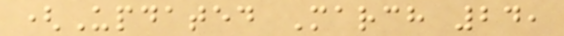(Updated March 24,
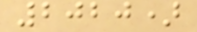2020)
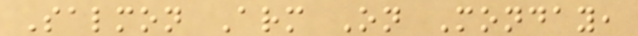Salmon Arm On Monday,
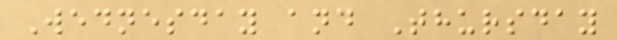Wednesday and Thursday
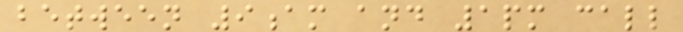between 9am and 1pm call
